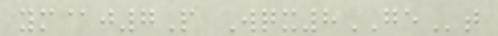ym@j7P Wqx8GEt
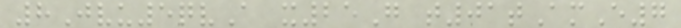8Jvu5qvA x25G t01tAmE7
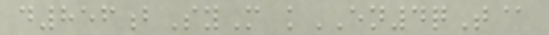d856bSyM kEN4qT@
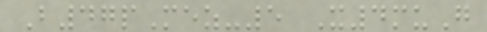B47pMez-5 X4muG
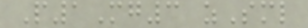P1Mg3 zSml
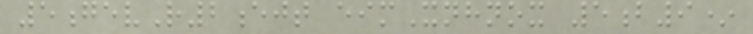5gevR2ejt eimXnhnox 5b9*
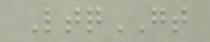LtqGT
